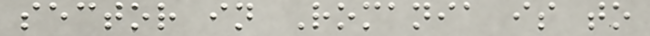sector in Romania is to
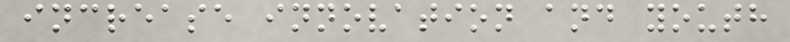increase innovation and youth
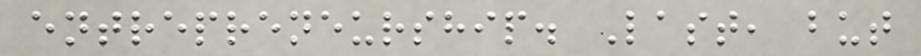entrepreneurship. Last, but
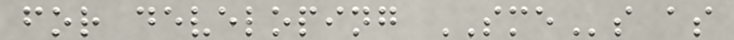for developing SMEs as
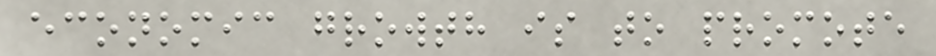economic growth is to promote
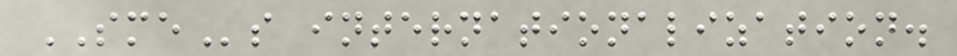SMEs internationalization.
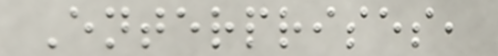Enterprises,
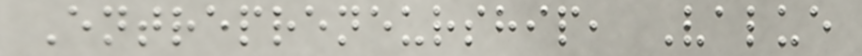Entrepreneurship, Value
